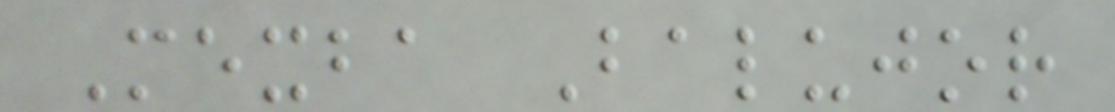Mexba Balujor
